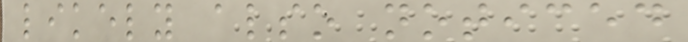likely also noticed
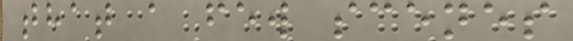that a few scenes
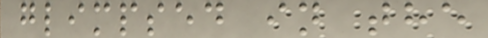glimpsed in the
